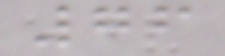76
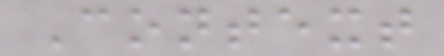Context
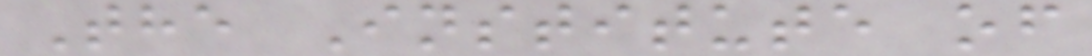The Institute of
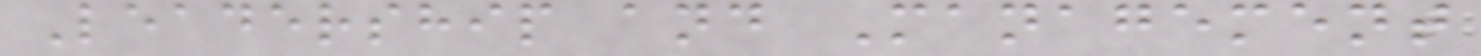Leadership and Management
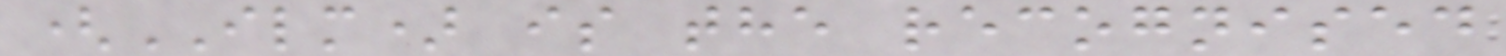(ILM) is the recognised
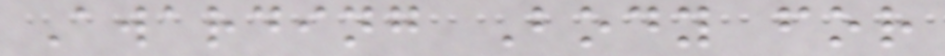Awarding Body for
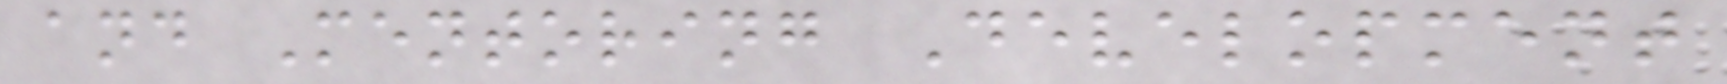and Mentoring Development
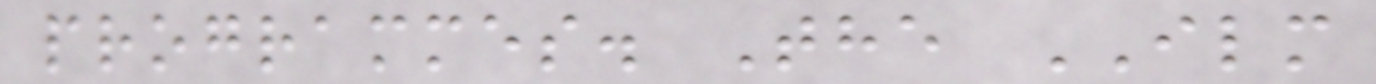programmes. The ILM
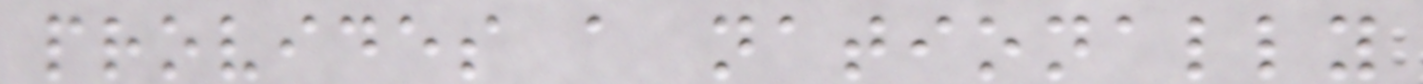provides a nationally
